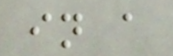in a
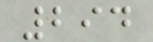294
